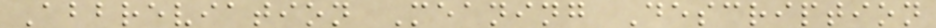Abbreviation Meaning Description
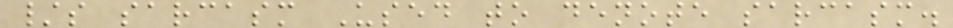/s sarcasm Used to denote sarcasm.
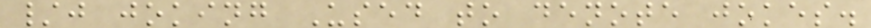/j joking Used to denote jokes.
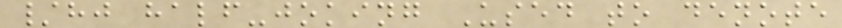/hj half-joking Used to denote
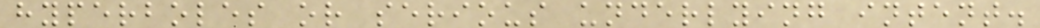hyperboles or serious underlying intent.
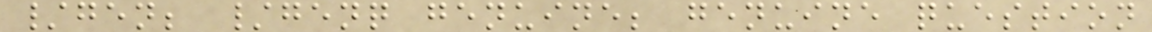/gen; /genq genuine; genuine question
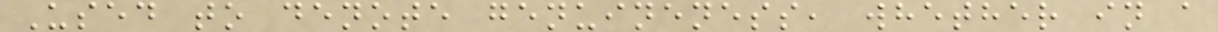Used to denote genuineness, whether in a
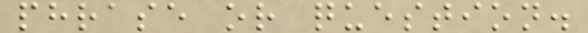phrase or question.
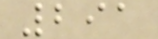291
